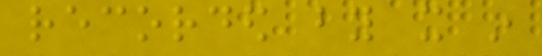recorded by it in
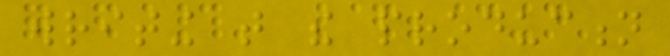writing that the production
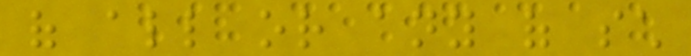of all or any of such
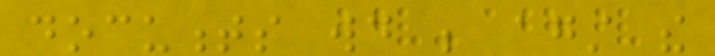documents would be against the
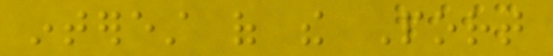interest of the Port
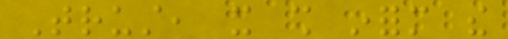Trust, it shall inform the
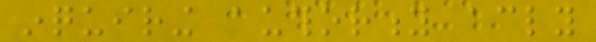inquiring authority accordingly
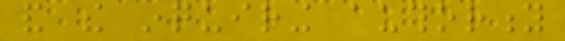and the inquiring authority
